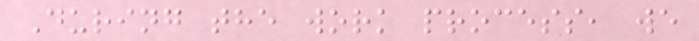During the work process, we
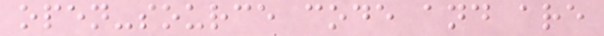open-source code and are
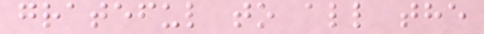grateful to all the
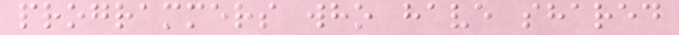programmers who have shared
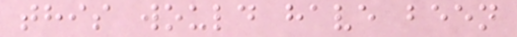this would have been
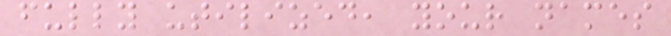fully utilized, your names
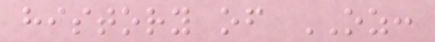history of OZ:
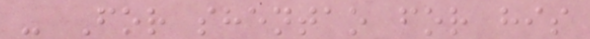- For shentao for his
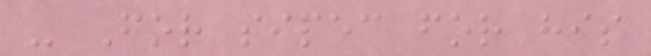- For sipec for his
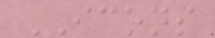ICONS
